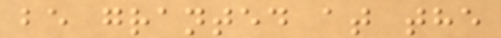be granted at the
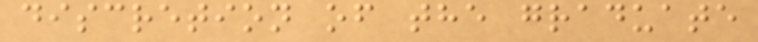discretion of the graduate
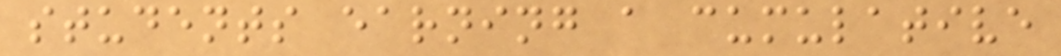students earning a cumulative
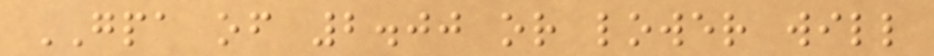GPA of 2.00 or lower will
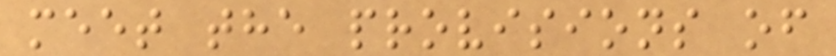meet the provisions of
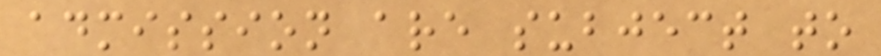admission are subject to
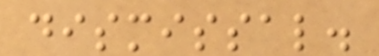dismissal.
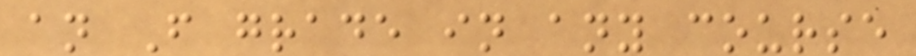an F grade in any course
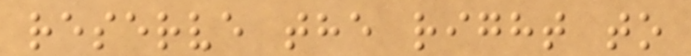reserve the right to
